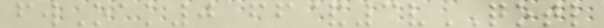fwOak0 ff&3vQOTL
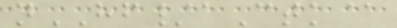nHF/aCtk@
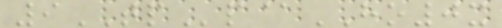9TPp@HO0x
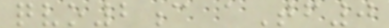qvo2c aTf0
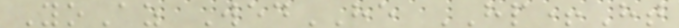YoAz WedHE HP+Ht
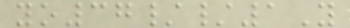yo37//1Y
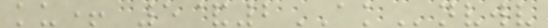ku+ 5&2AKnvwv
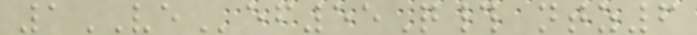1VEef55Q# ntz6
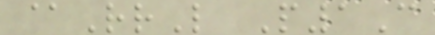@RrL P1C
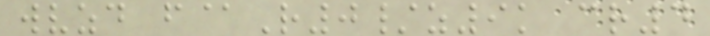wvzd f@R0/z9k cr4
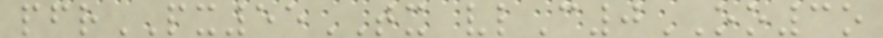pfrPX55TX vlC0OO3o
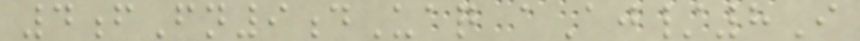4fFn9dUaq aAj/8I
